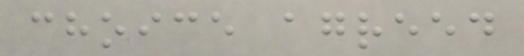choice agreed
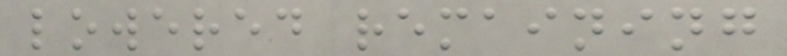lowered remaining
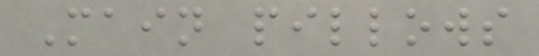Main pillows
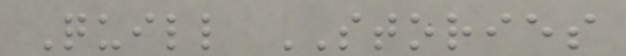Quill STORIES
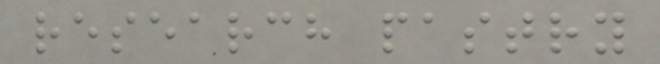research pastry
